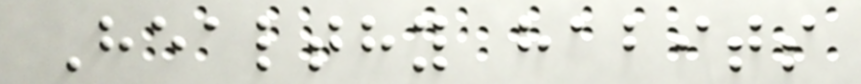Healthy habits
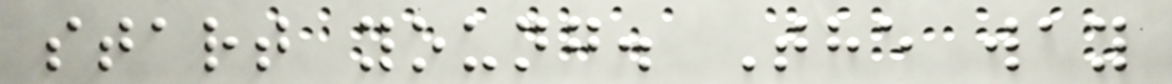start young. The way
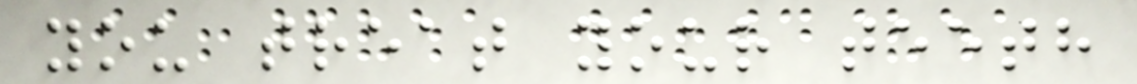you treat your teeth
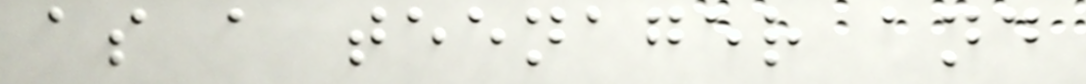as a teenager and
